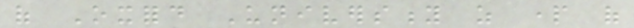of Oxford University as part of
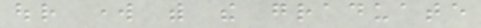our work with the graduate
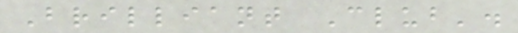Brilliant Club'.
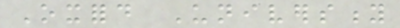Oxford University
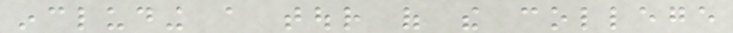including a tour of the college
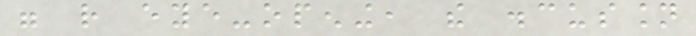were rather eye-opening, the discussion
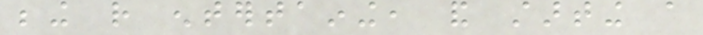being rather entertaining, and starting a
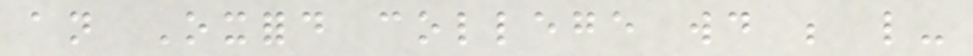an Oxford college would be like-
